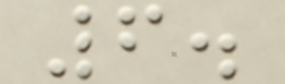6.
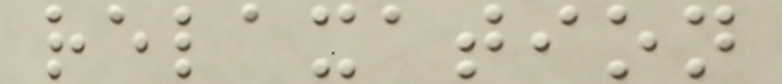relaxation
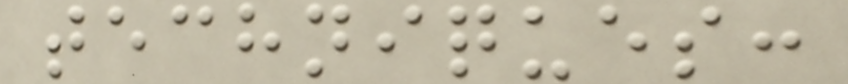techniques:
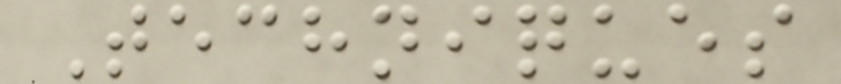Techniques
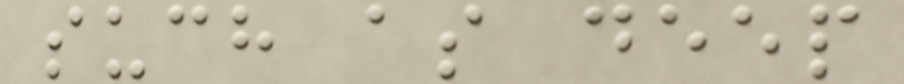such as deep
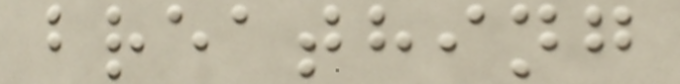breathing
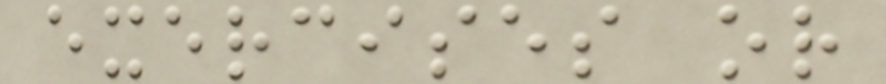exercises or
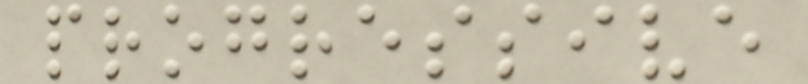progressive
